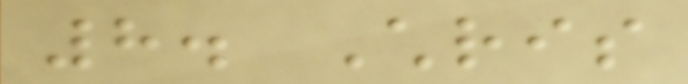8. Chris
